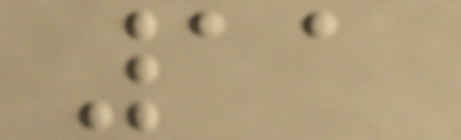11
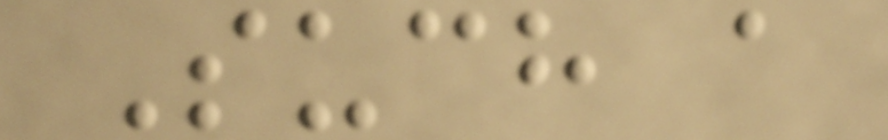Such a
